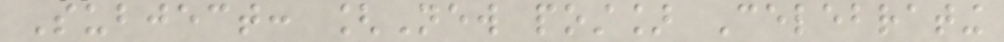Subject: [New post] Celebrating
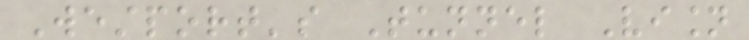Westport's Tunnel Vision
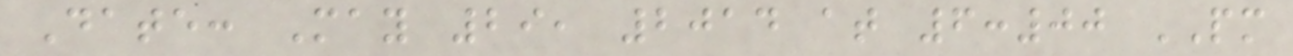Date: May 29, 2014 at 6:00 PM
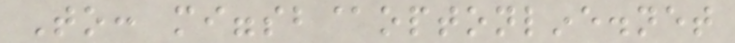To: miggsb@optonline.net
